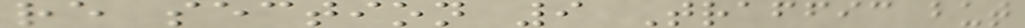re section 9 Traffic but
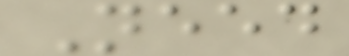Need
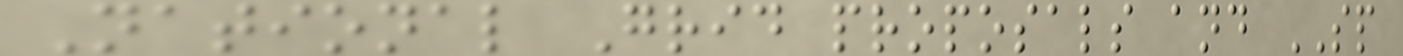National Grid proposals and SP
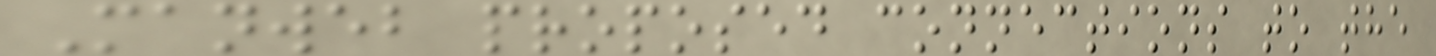Manweb proposed connections to the
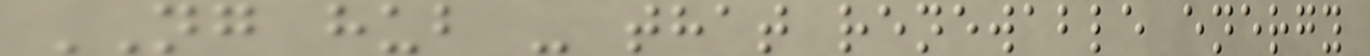NG hub - that renewable energy
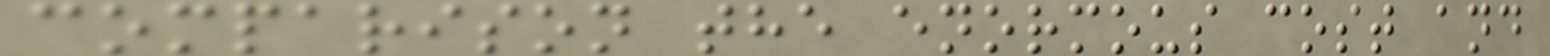comparison the enormous cost and
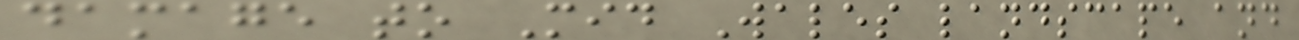damage to Mid Wales landscape and
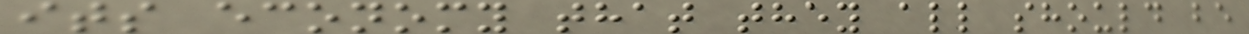its economy that they all should be
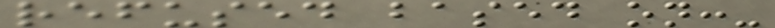refused based on:-
